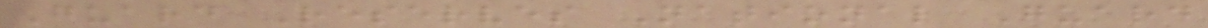Guard Reserves National Guard
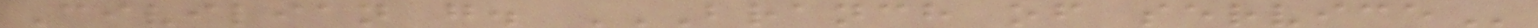Civilian g. BRANCH OF SERVICE
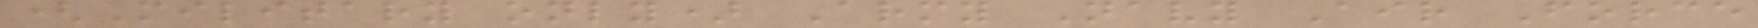(Military only) Army Navy Air Force
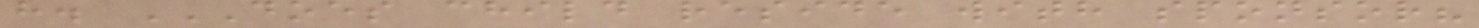h. DOES CHILD RESIDE WITH SPONSOR?
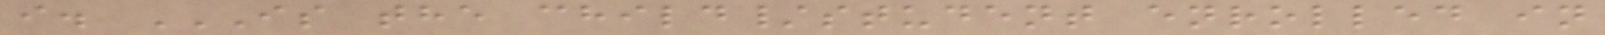i. IS THE CHILD/STUDENT ENROLLED IN
